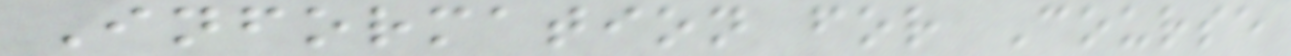Information for Course
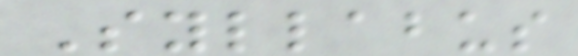Syllabus
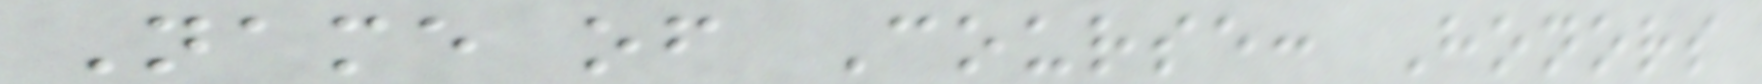Name of Course: Honors
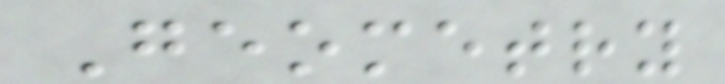Geometry
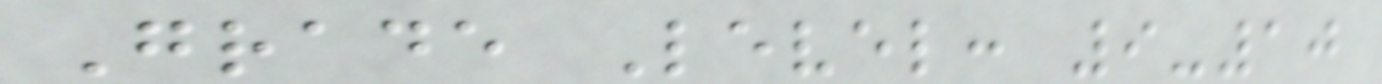Grade Level: 9-10
